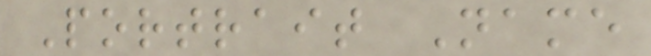Portrait Name
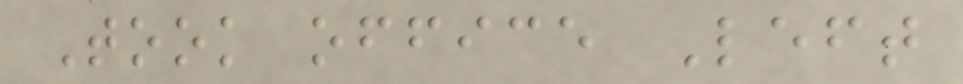Took office Left
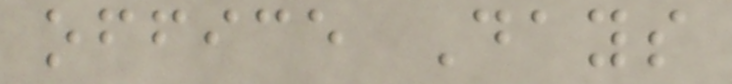office Days
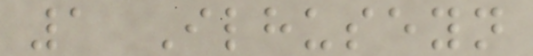1 Ilhuseyn
